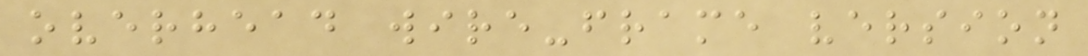overhead wire-frame version
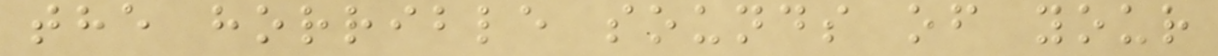the horrible sounds of your
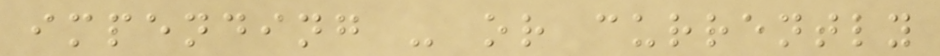impending - or currently
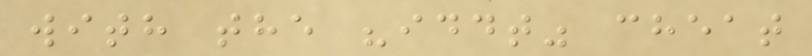with the "iddt" cheat
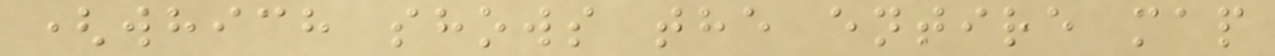(which shows the entire map
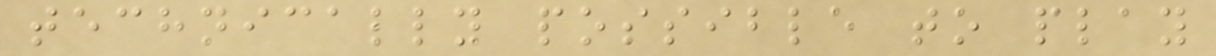technically possible to play
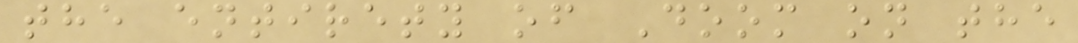the entirety of Doom on the
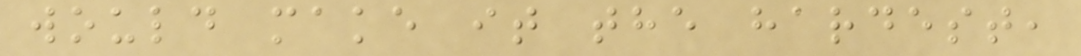would make it the hardest,
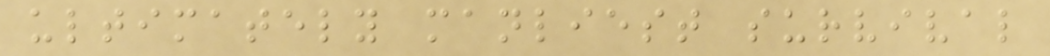ultimately manliest survival
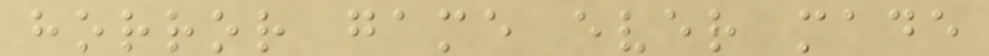horror game ever made
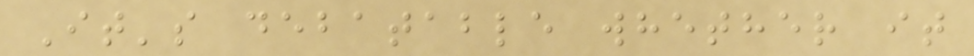It's debatable whether it
